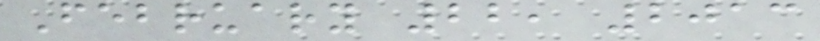February 22, 2013
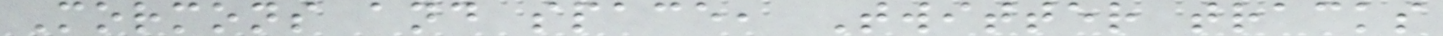Mormons and space, Twitter tracks
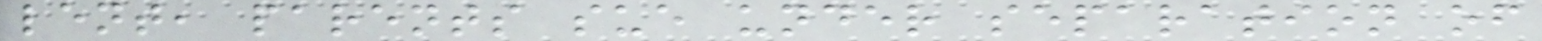lent, parents sue under separation of
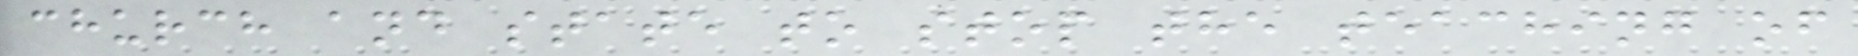church and state to stop the teaching of
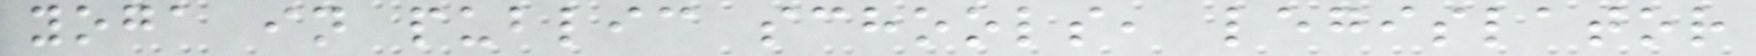yoga in public schools, legislator
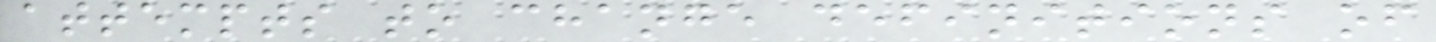attempts to change definitions of
